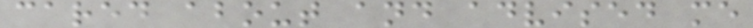cared about and advised me
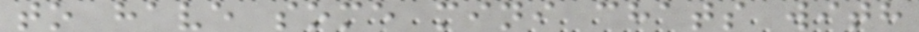to have some mini chats with
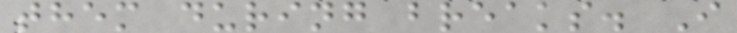them during breaks. I
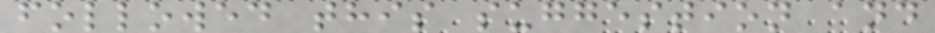followed this suggestion and
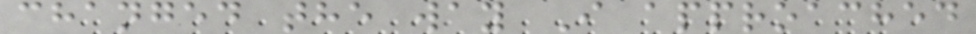changed the way I approached
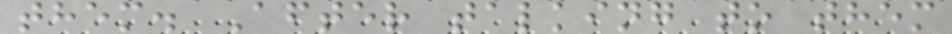them. After talking to them
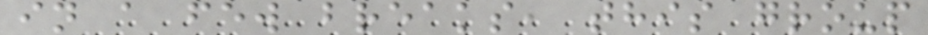in a few breaks, this group
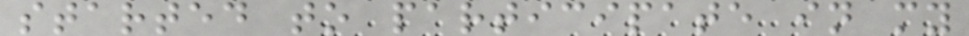started to participate in my
